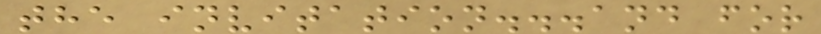the invitation...and for
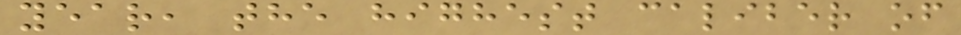year, the highest caliber of
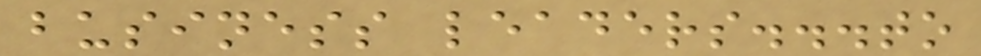business leaders...to
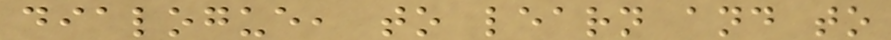dialogue, to learn and to
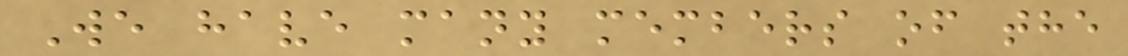We have many members of the
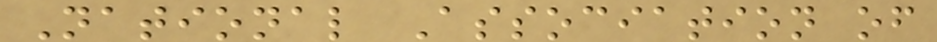National Association of
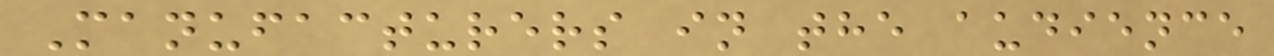Manufacturers in the audience
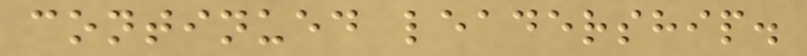continued leadership.
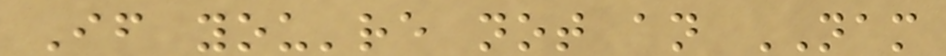If you're not an NAM
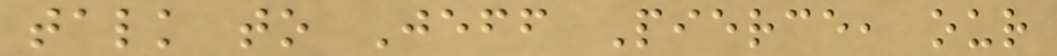talk to Jeff Pierce, our
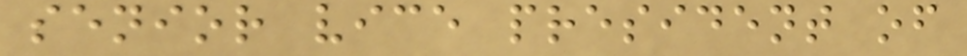senior vice president of
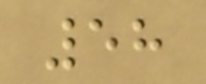58
